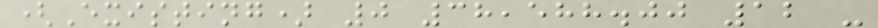(Existing) 0 38,588.00 12 -
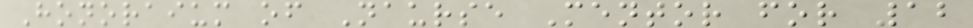Honoraium of Naurse Mentor for 12
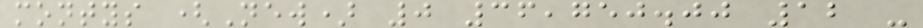montys (New) 0 36,750.00 12 -
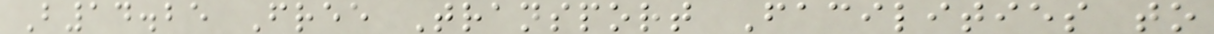B14.25 Free Transport Facilities to
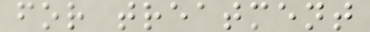for treatment
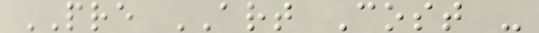PRE ART Cost -
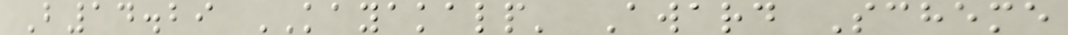B14.29 KAYAKALP' Award Scheme
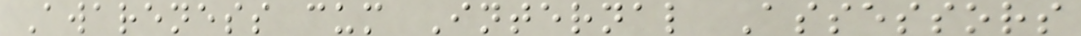Awareness cum Internal Assessors
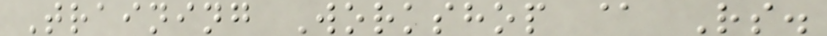Training Workshop @ Rs.
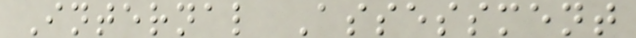Internal Assessment
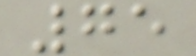75
